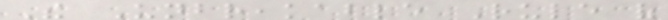The Unbreakable Rule of
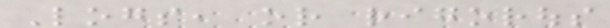Logs, or rigorous
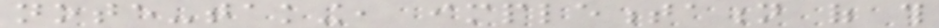note-taking, implementation of this
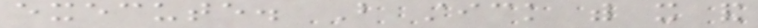execute. But stick with it and
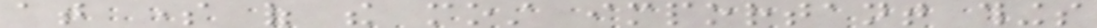at some of the most important things
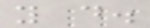you do.
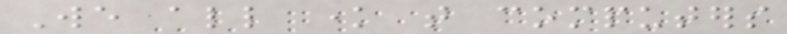We all know that computers
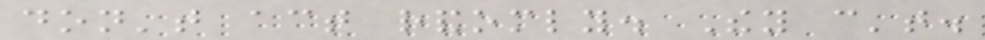don't act randomly. They can't.
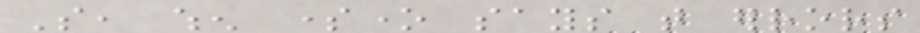So, when someone says that errors
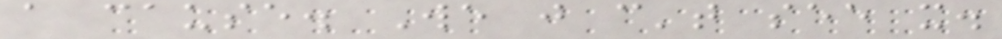a cause. We just can't see it.
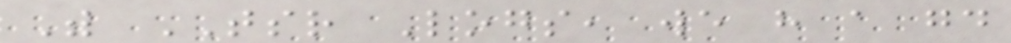With TSR Logs, we have a good
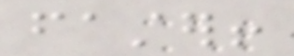faster!
